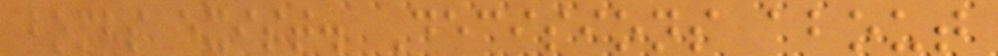bombs exist. Decisions about
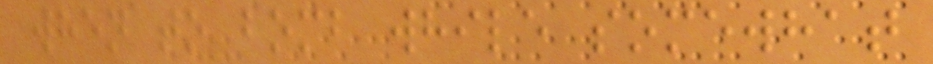when to bomb while somewhat
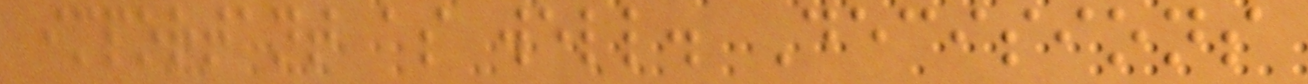important as well. Decisions
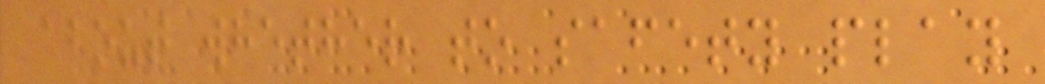about whether to safety play
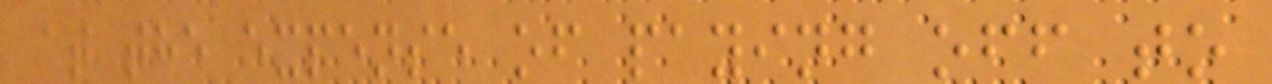at the expense of paying off to
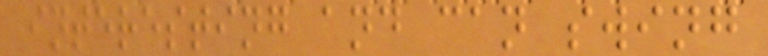interesting and can swing
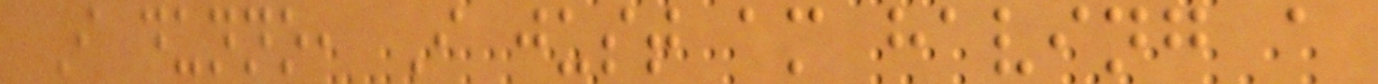I dunno, I just am having a
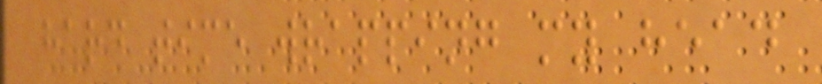hard time wrapping my head
